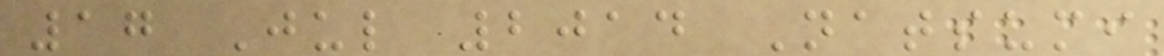17 Jul 2014 Natsumi
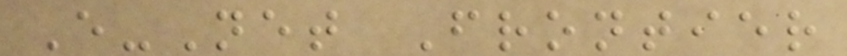E-Net Frontier
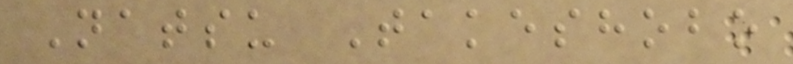Natsu Takeshobo
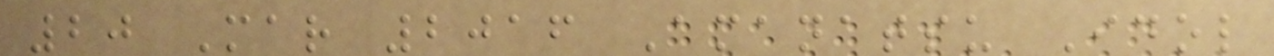20 Mar 2016 Amanatsu Idol
